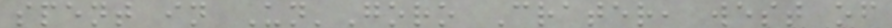spent in Un'Goro Crater, west of
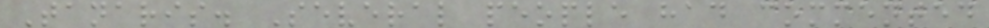Tanaris. Several people had commented
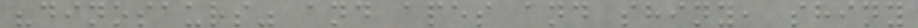"dinosaurs" and apes and shiny, shiny
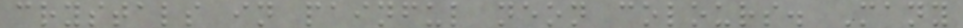crystals in painful neon colours. Many
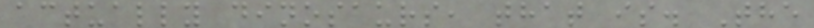actually dinosaurs, that is. The
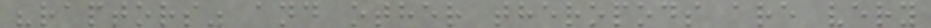"raptors" and other theropods are very
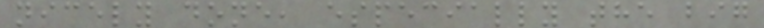nicely done, especially the big
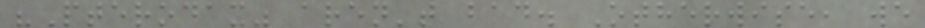"Pterodax" aren't bad. Otherwise, we
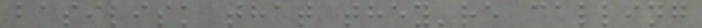basilisk that they're calling
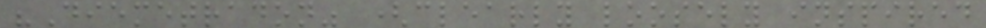"Diemetradon" (clearly loosely inspired
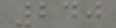240
